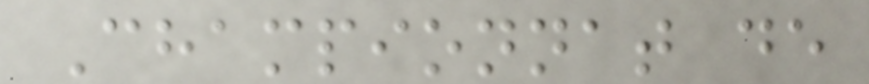Championnat de
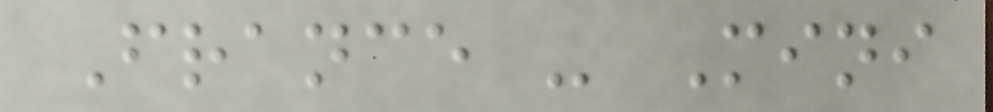France - Mini
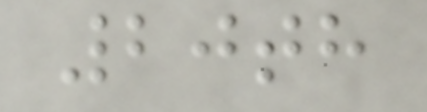20th
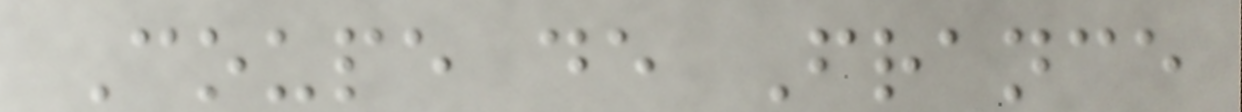Coupe de France
